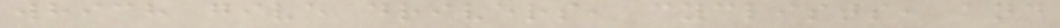which give drivers, cyclists, and
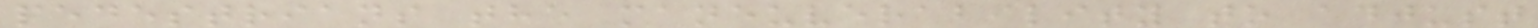pedestrians the maneuverability to adjust
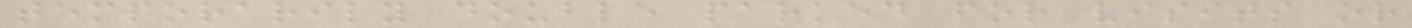temporarily double parked for visits or
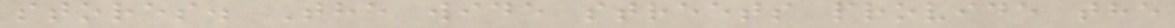stores. The wide streets provide the
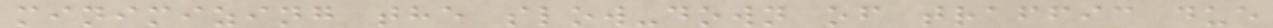minimizing the slow-down of traffic due
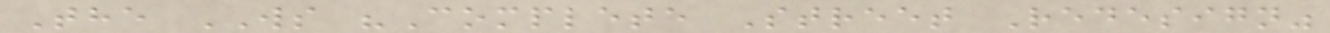The WS "Complete Street Redesign"
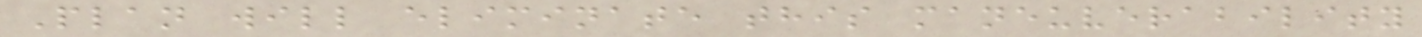Plan will eliminate this maneuverability
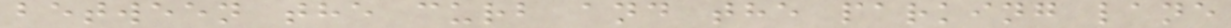between the curb and the parking lane
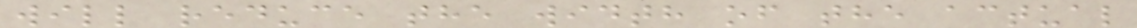will reduce the width of the actual
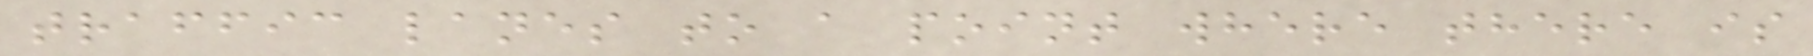traffic lanes to a point where there is
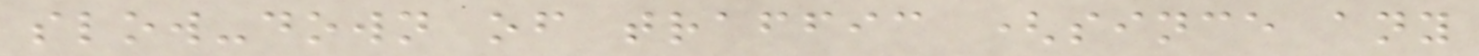slow-down of traffic (since any
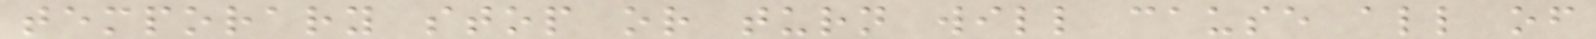temporary stop or turn will cause all of
